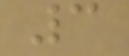3
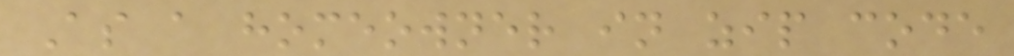As a homeowner in zip code
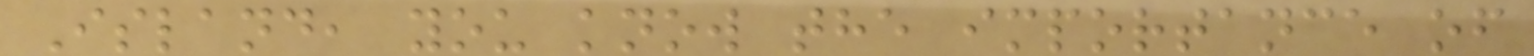Island, you know the importance of
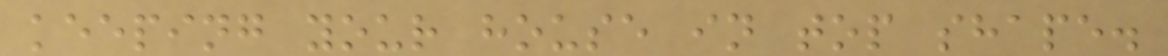keeping your house in top shape.
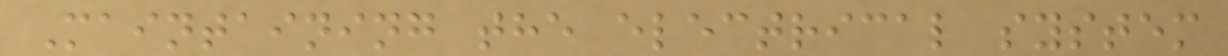Maintaining the electrical system
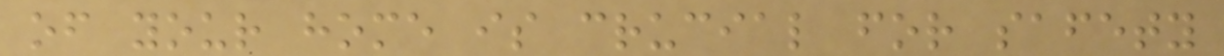of your home is crucial for safety
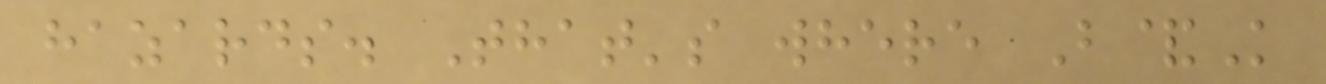hazards. That's where B&K
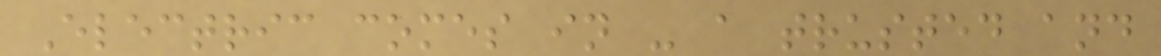Electric comes in - a trusted and
